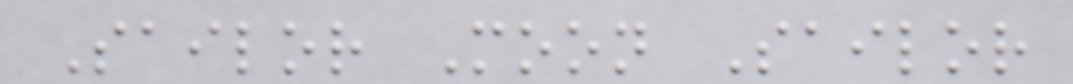Sailor Moon Sailor
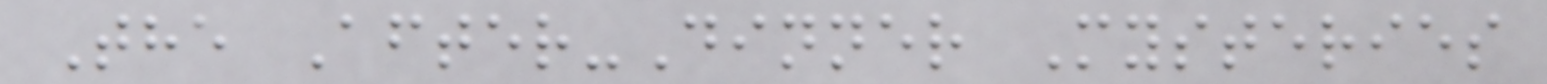The After-Dinner Mysteries
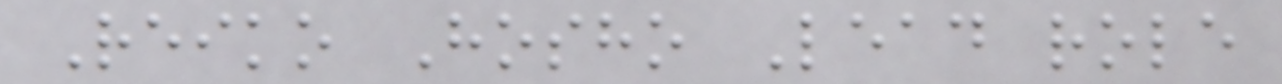Reiko Hosho Lead role
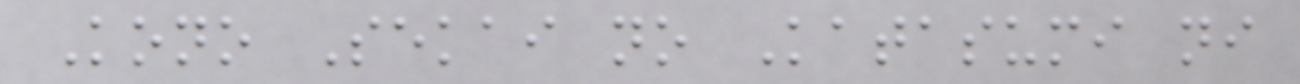Kono Sekai no Katasumi ni
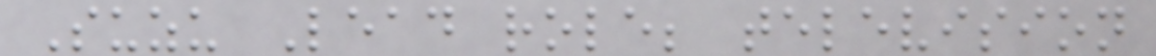Suzu Lead role; television
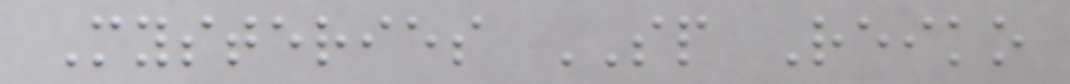Mysteries SP Reiko
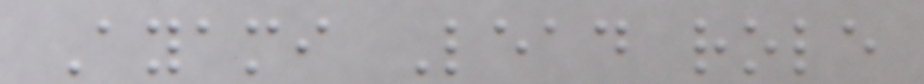Ayami Lead role
